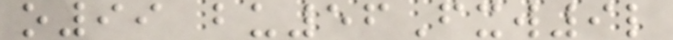o99 bu56Fxw9l
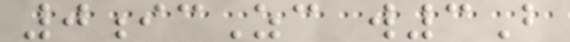0icZc w3B
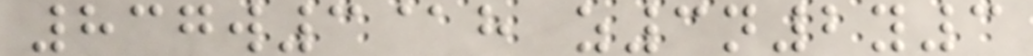837w3@h z3n2y3
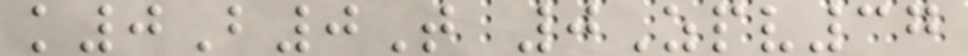k0B0T 0Zpv37
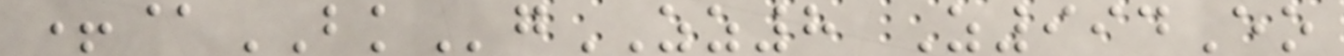+@BKgZZ8 Z994Eo
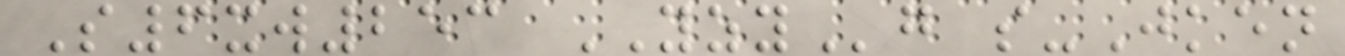S6xw253 YZYg s-Jken
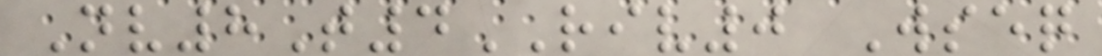Nv8T4RIV0 Wseq
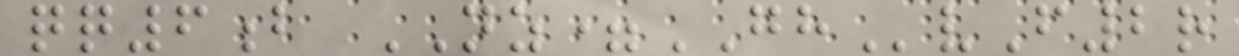qq6b NZ=GHvF2r
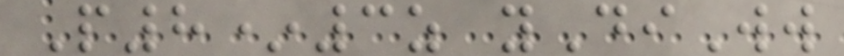P8*3z yDiWw
